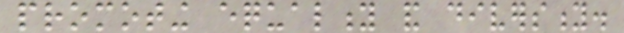promoting equality and diversity.
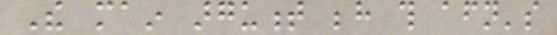The main argument behind this afternoon's
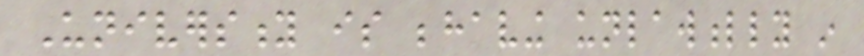University is behaving unlawfully in
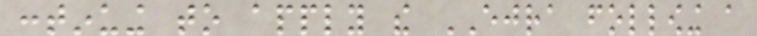continuing to apply the EJRA following a
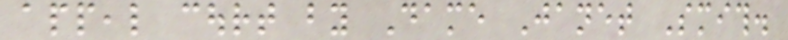appeal court by Dame Janet Smith.
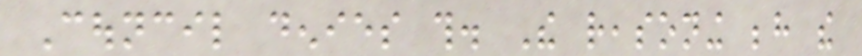Council denies this. The reasoning behind the
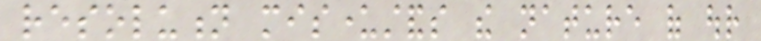resolution misunderstands the nature of our
